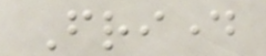Friday
